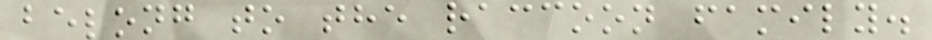belong to the raccoon family.
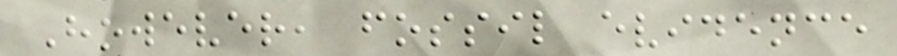However, fossil evidence
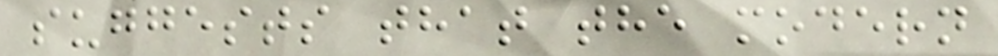suggests that the modern
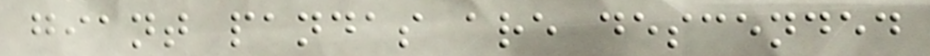giant pandas are descended
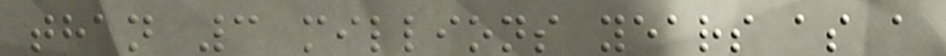than 3 millions years as a
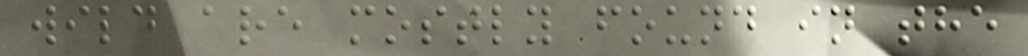wild are mostly found in the
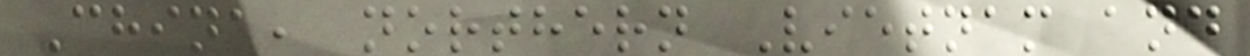China, northern Vietnam and
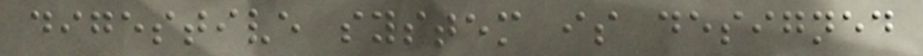digestive system is designed
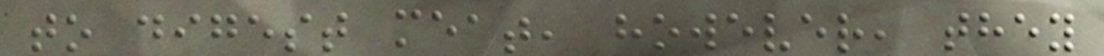to digest meat, however, they
